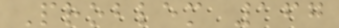Problem 167
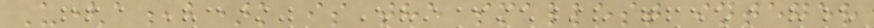U(a,b)k is the smallest integer
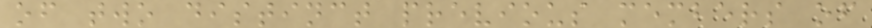of two distinct previous members of
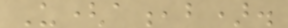U(a,b).
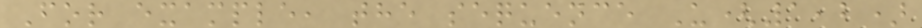For example, the sequence U(1,2)
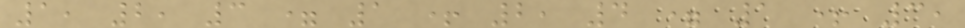1, 2, 3 = 1 + 2, 4 = 1 + 3,
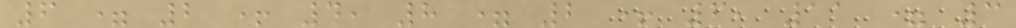6 = 2 + 4, 8 = 2 + 6, 11 = 3
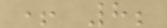+ 8;
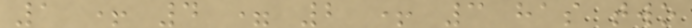1 + 4 = 2 + 3 has two
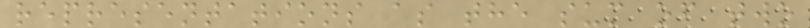representations as the sum of two
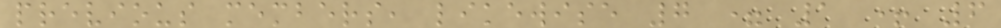previous members, likewise 7 = 1 + 6
